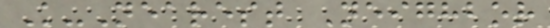K-Nearest Neighbor
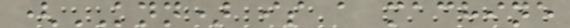(KNN) is a machine
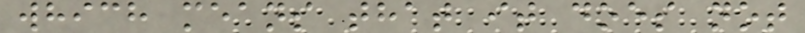which means that it does not
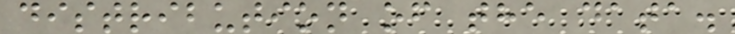distribution of the data.
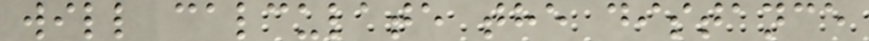will calculate the distance
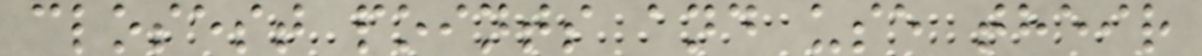closest points and use their
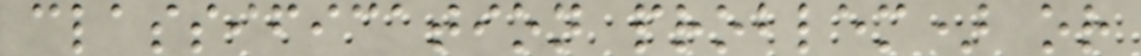classification problem) or
